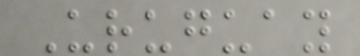Uruguay
